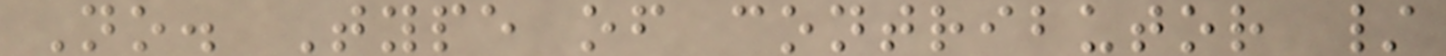No. Type of contributor /
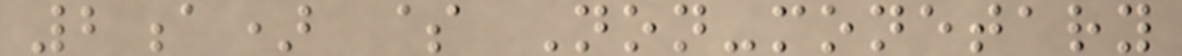2a) $ Non-monetary
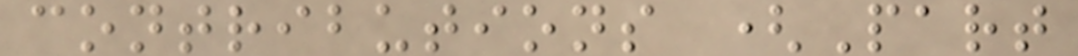contributions (Part
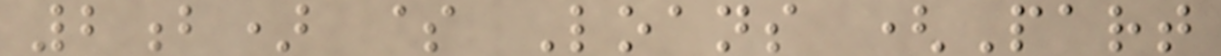2b) $ Loans (Part
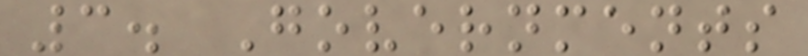3. Governments
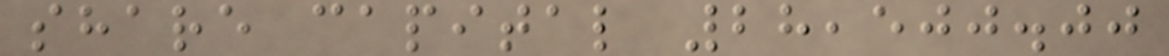share capital 28,500.00
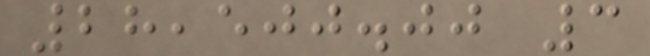28,500.00 3
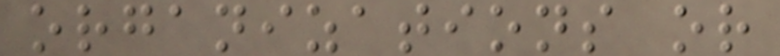organizations or
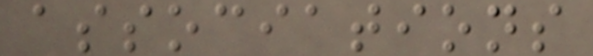associations
